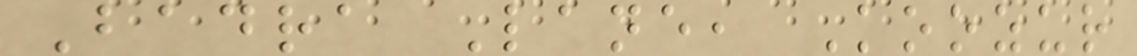Badra Lane, Koozur
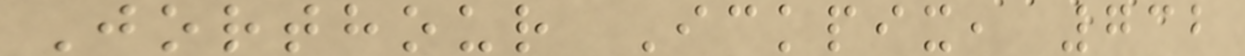Jorthour Ickpix, 732
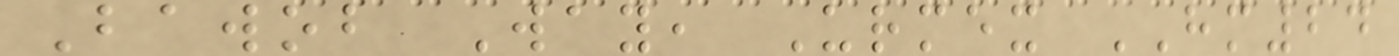Bawob Way, Urmex HM24
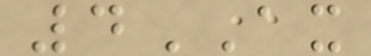4AX
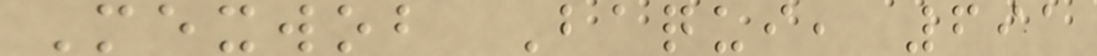Mexwob Baqui, 691
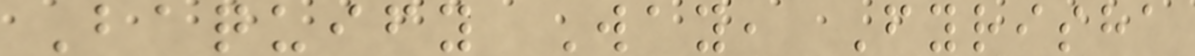Baquify Way, Fyrisha
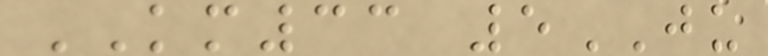KM33 5JU
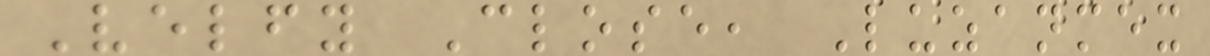Velfy Close, Luzanmex
